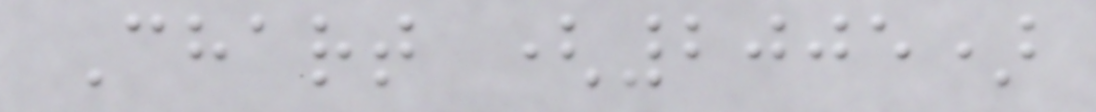Chart (2005)
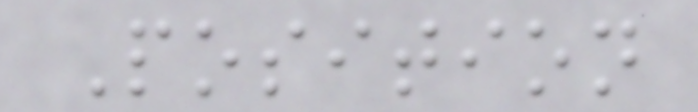Position
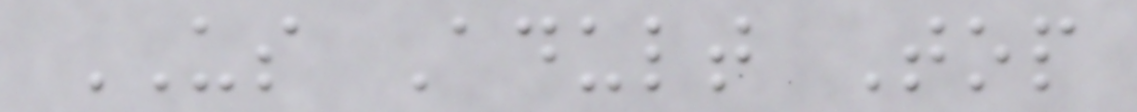US Adult Top
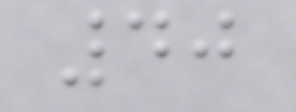40
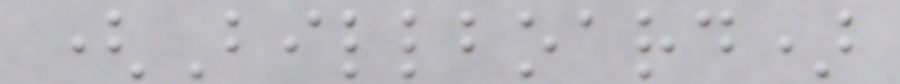(Billboard)
